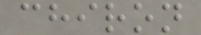chiron
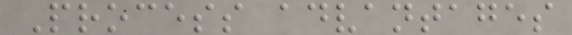Process advantages
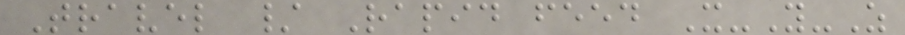Travel / Rapid feed X-Y-Z
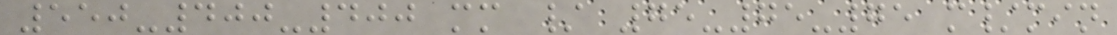550-400-400 mm / 75-75-75 m/min
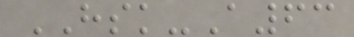HSK-A63
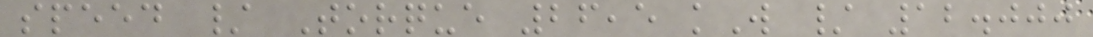speed / Torque 26,5 kW / 12.000
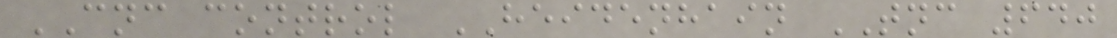CNC control HEIDENHAIN TNC 640
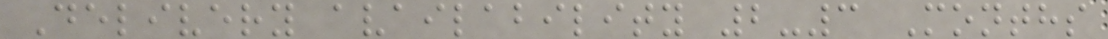Delivery availability 2-3 Months
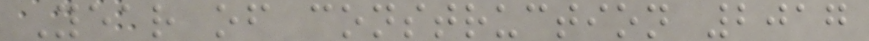Year of construction 2017
